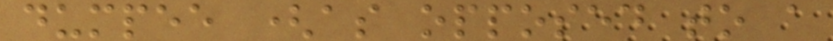dumpee (as opposed to a
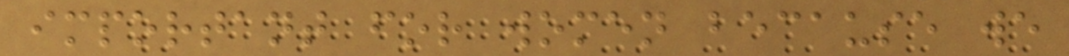important for women because we
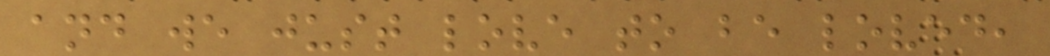and we just love to be loved,
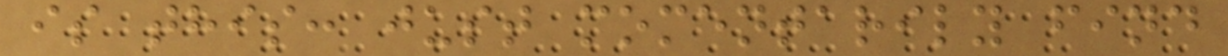is this: just momentarily find
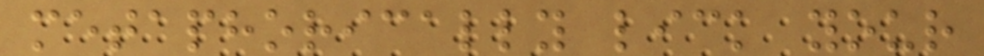metaphorically lick your
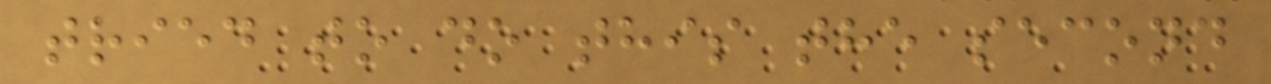tried to do this the second
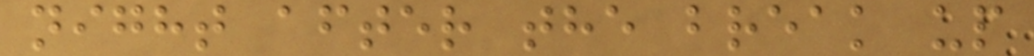night after the break up
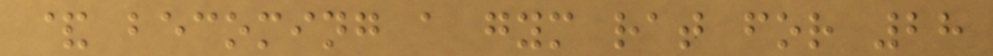& becoming a gym rat for 28
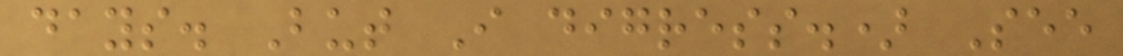days. But I digress.) See
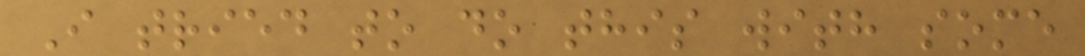I tried to do this with some
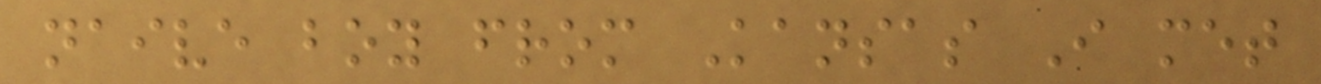naive boy from Kansas I met
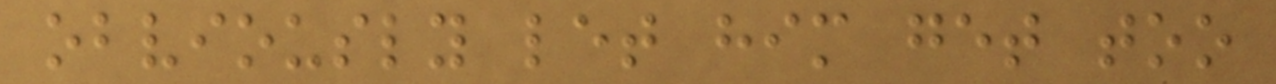obviously let him get too
